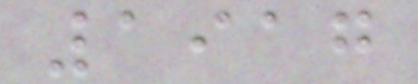1917
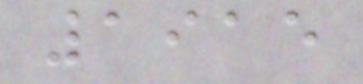1915
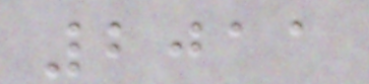2011
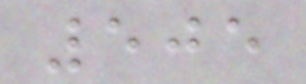505
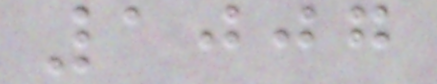1007
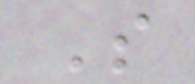S
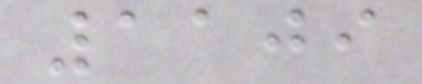1109
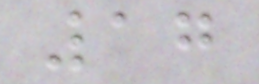17
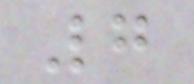7
